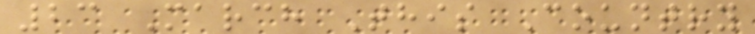23 March This Country
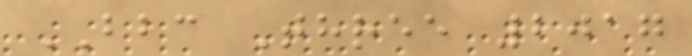BBC Three 2017
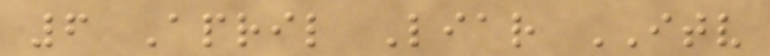6 April Liar ITV
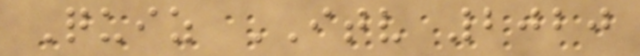Quiz ITV 2020
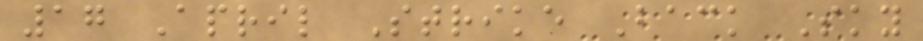17 April Strike Back Sky
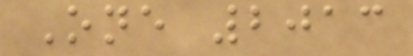One 2013
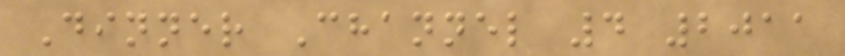Dinner Channel 4 2011
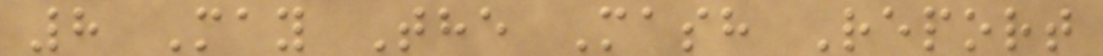8 May The Mash Report
